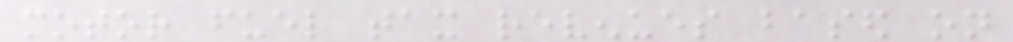motor fuel tax revenues based on
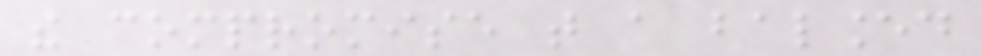the compromise that a balanced
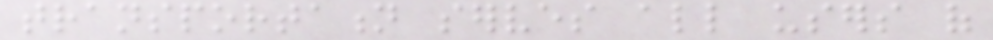transportation serves all users of
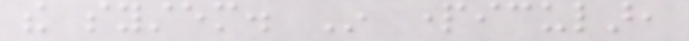the system. In particular,
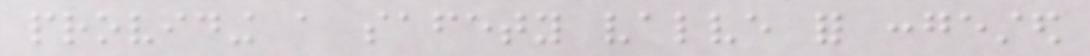providing a safety valve for congested
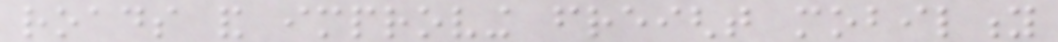roads and improving freight mobility
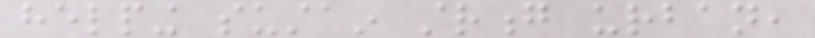helping sustain strong urban,
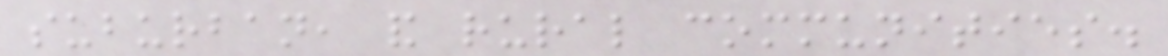suburban, and rural communities.
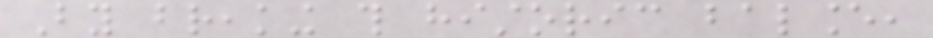By breaking this historic balance,
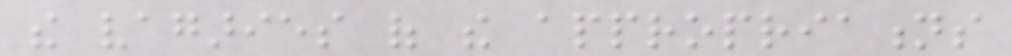the vagaries of the appropriations
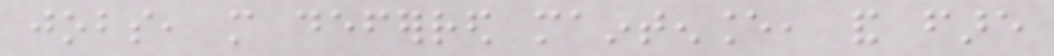jobs, more deferred maintenance, and fare
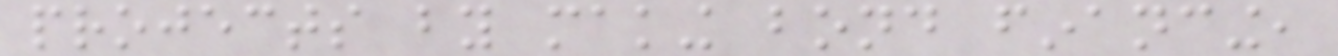projects by making bond financing,
